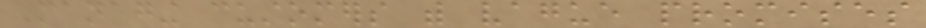Managing customers with vague promises
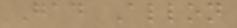Gad Allon
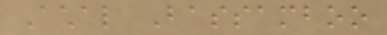Achal Bassamboo
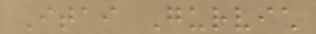Itai Gurvich
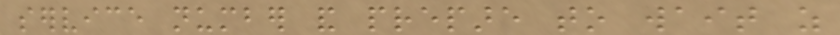service number and prepare to wait as
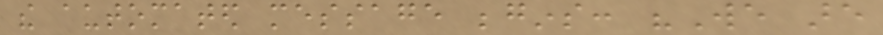the automated message begins: "We are
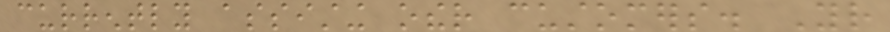currently assisting other customers. Your
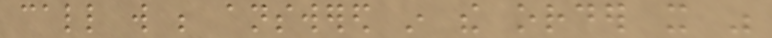call will be answered in the order it was
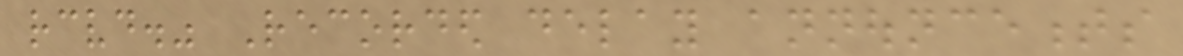received." Recorded delay announcements
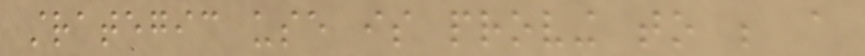strategic use is proving to be a
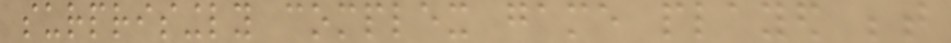surprisingly complex game played between
